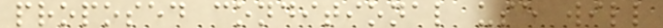proposed conditional use will
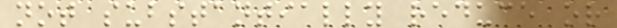not substantially reduce or
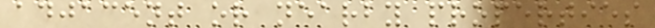adjacent or nearby properties
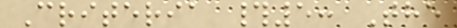Criteria #5: The
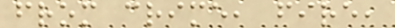from crime, fire,
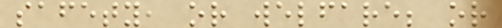safety, or welfare; or
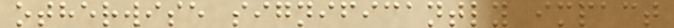otherwise significantly impact
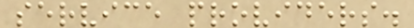service providers.
